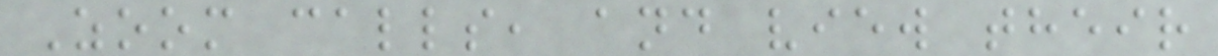Zoom calls, and view their
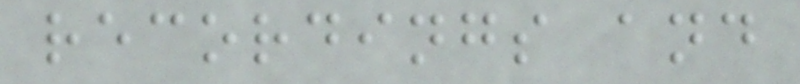recordings and
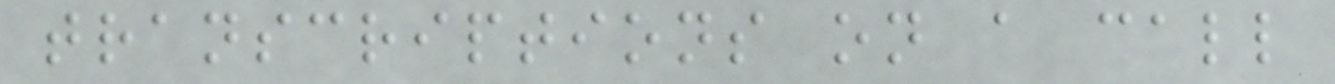transcriptions on a call
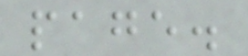page.
